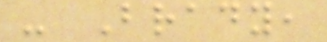- Brady,
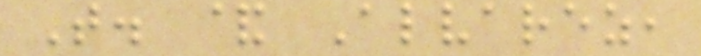T. & Alvarez,
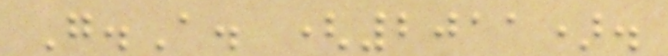G.A. (2011).
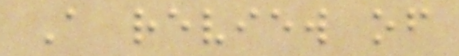A review of
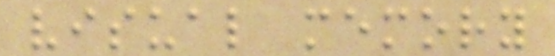visual memory
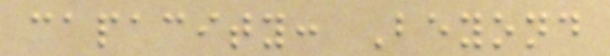capacity: Beyond
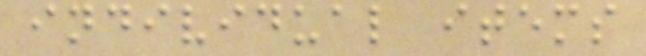individual items
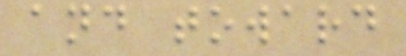and toward
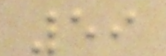59
